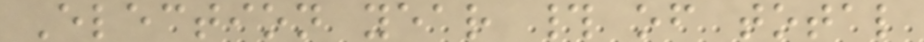Election year # of total
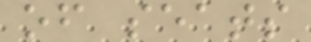of seats
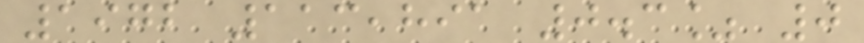1972 113,891 0.3% 0
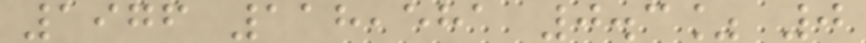1976 118,581 0.3% 0
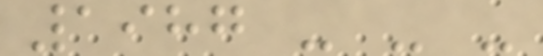1987 - - -
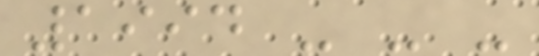1994 - - -
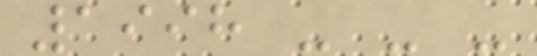1998 - - -
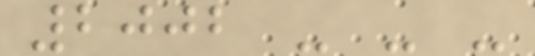2002 - - -
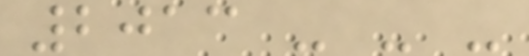2013 - - -
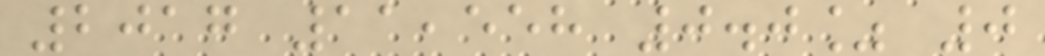2017 11,558 0.0% 0
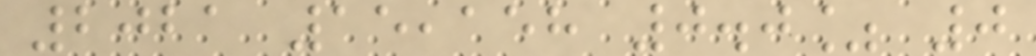2021 15,158 0.0% 0
